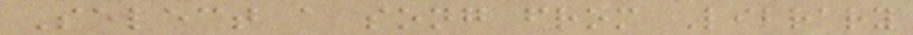Select a song from Library
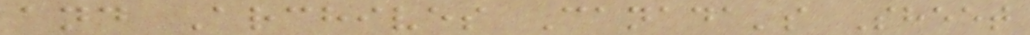and Archives Canada's Sheet
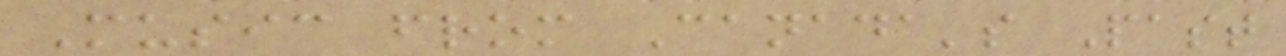Music from Canada's Past
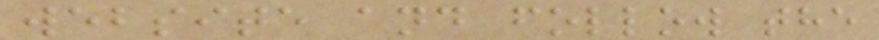website and follow the
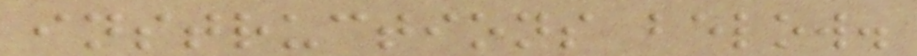instructions below.
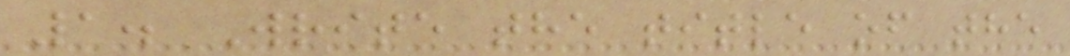1. Write the title of the
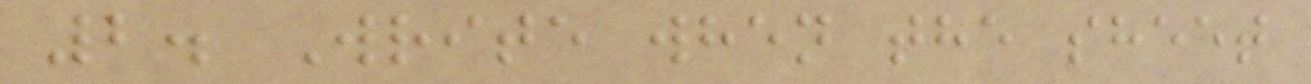2. Write when the sheet
